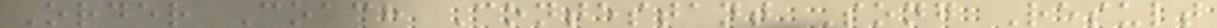Order Coach Contestant Song Result
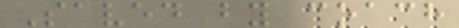Saved by coach
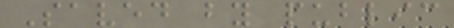Saved by public
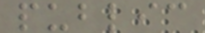public
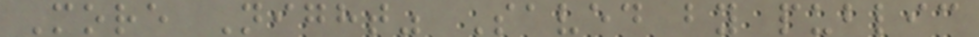More Night" Saved by public
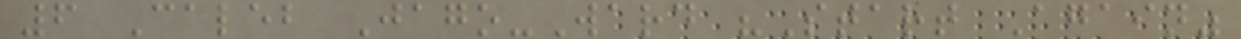6 Caleb Jago-Ward "Start Again"
